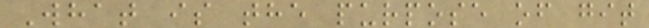What is the purpose of git
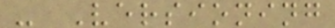- Versioning
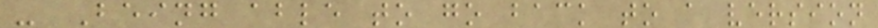- Being able to go back to a version
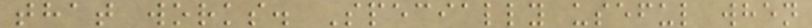that works. Specially useful when
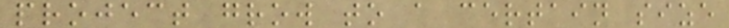project grow to a certain size
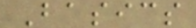Basics
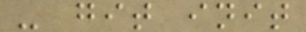- git init
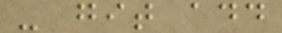- git add
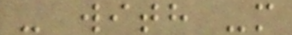- with -m
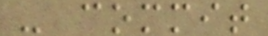- commit
